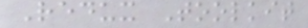Redux Toolkit
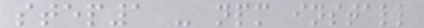step1 - npm install
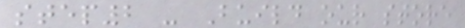step2 - Build our store
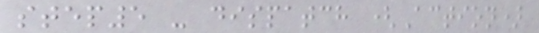step5 - dispatch (Action)
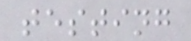testing
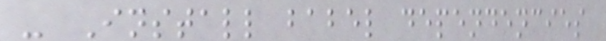- Install babel dependencies
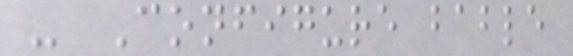- Configure bable
